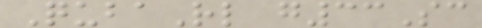QubaRl g33Sc
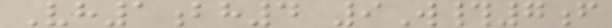Vh1bh4 9W#7f
